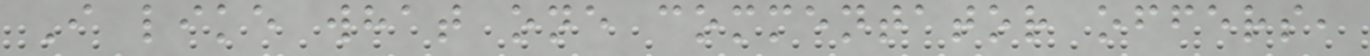I like what one commentator offers,
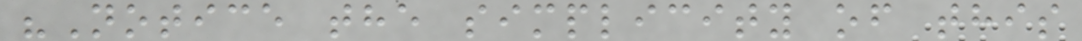"Notice the simplicity of this
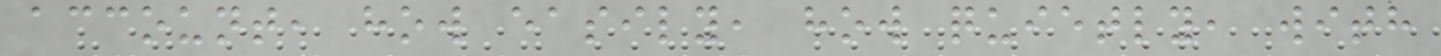account, how easily, how quietly, with
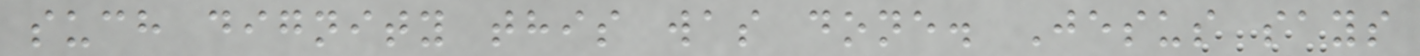such dignity this was done. Jesus says
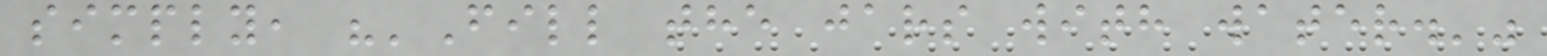simply, "'Fill the jars with water.'"
